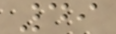49
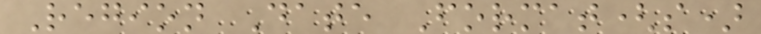Region Date Format(s)
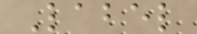Label
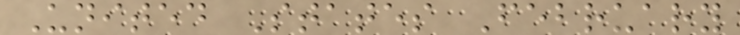United States February
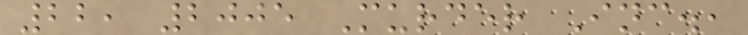22, 2005 Murder Inc.,
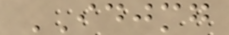IDJMG
